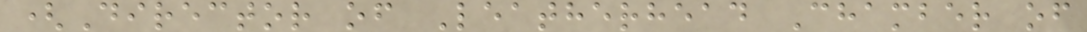(Director of Leatherhead Chamber of
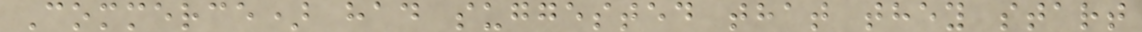Commerce) had suggested that they start
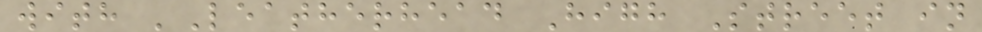with 'Leatherhead High Street in
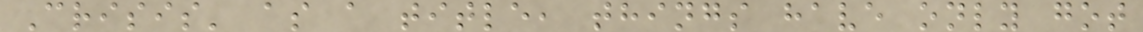Crisis' as a title, things have only got
